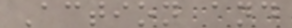Action and
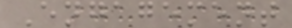Engagement
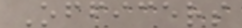Officers
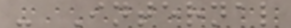- Internal
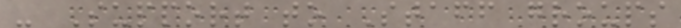- Support to Staff groups
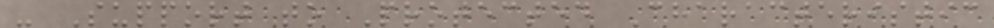- Support to Protected Characteristic
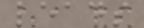leads
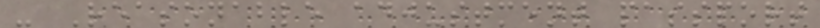- Reasonable adjustment passport
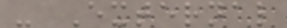- External
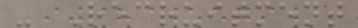- Recruitment
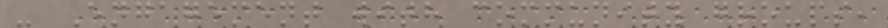- Engagement with community groups,
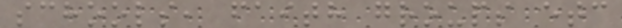schools, faith groups etc
